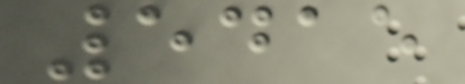5415
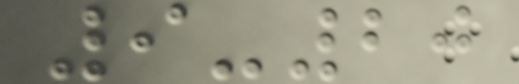9-20
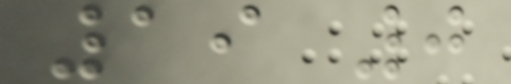19 0
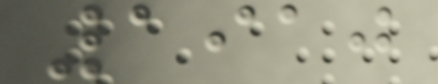1910
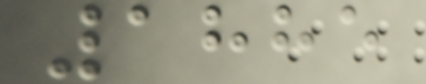1885
